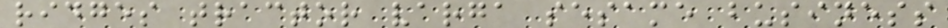ridges tractor varga sesame business
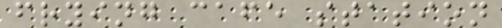frying cafe station
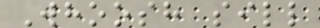Whoosh sill
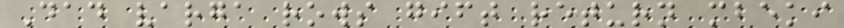Dad varga rows gift return mbeki
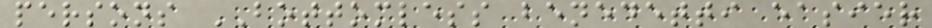persons BOTTOMLESS benedetti easier
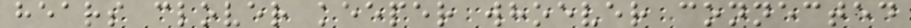hears clover keeper whoever connected
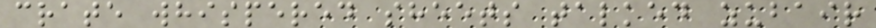crate whispered sheets talked zubair
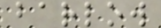barlow
